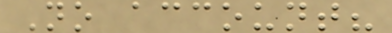No account?
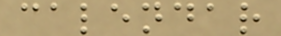calendar
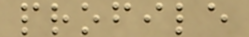profile
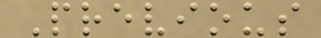Previous
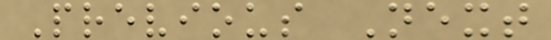Previous Next
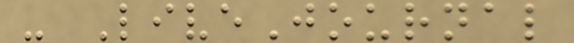- LiveJournal
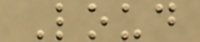Loud
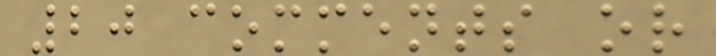20 comments or
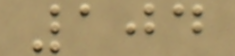104
